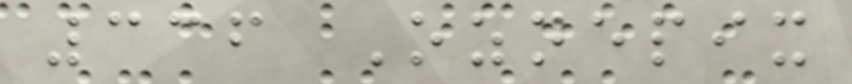336 Oznepix
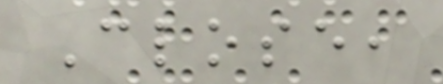Close,
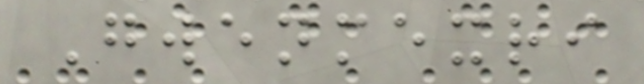Gwenmexri
